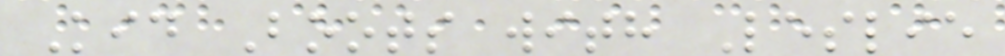Kid Boots with Leslie
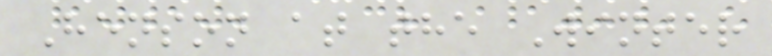Henson at the Winter
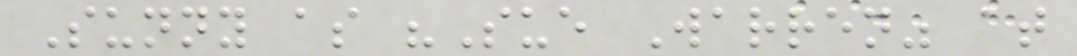Sunny as "Sue Warren" at
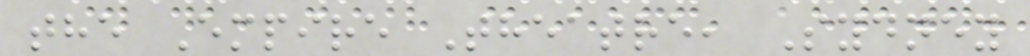the Empire Theatre, Sydney
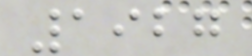1927
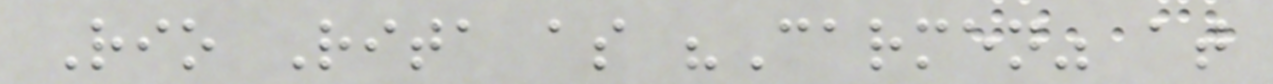Rio Rita as "Carmen" at
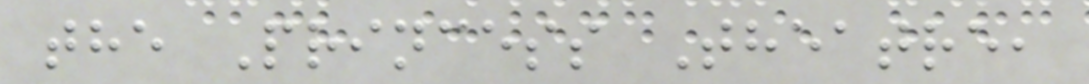the Princess Theatre,
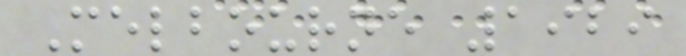Melbourne 1929
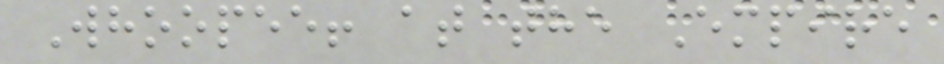Whoopee! at the Empire
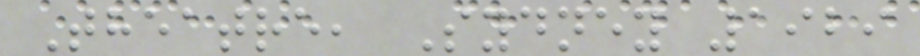Theatre, Sydney 1929
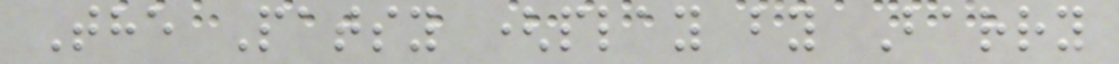The Patsy (play by Barry
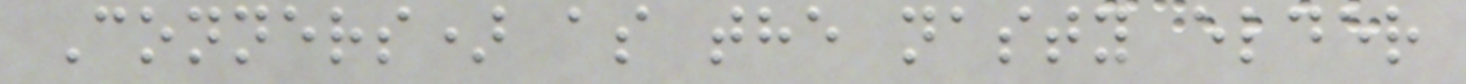Conners) as the nasty elder
